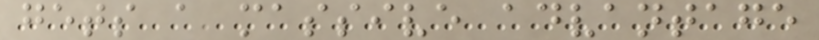gets a massive advantage
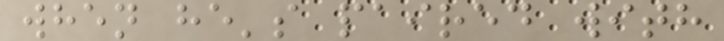when he's paired with
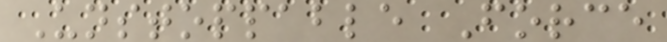Unstoppable Force
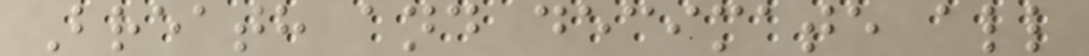Breath and decimate all
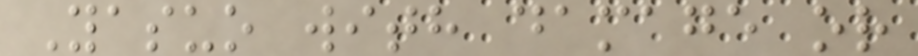Yasuo with damage or
